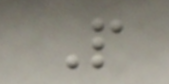P
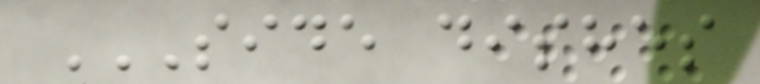SIDE DISHES
